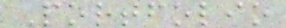Portfolio
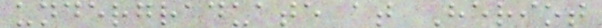undergraduate at Heriot
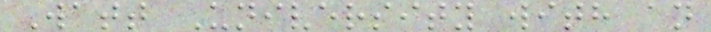Watt University with an
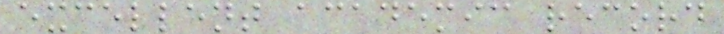excellent academic record
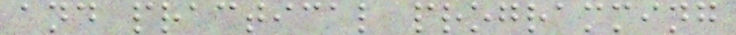and practical programming
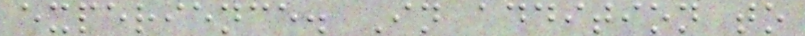experience. In addition to
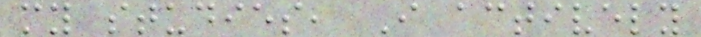my studies, I actively
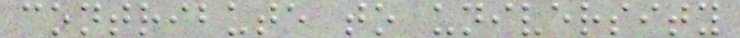contribute to university
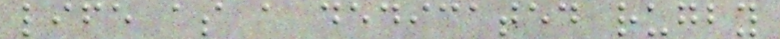life as a dedicated rugby
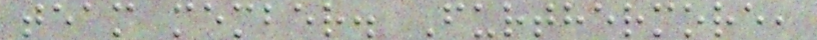team member. Furthermore,
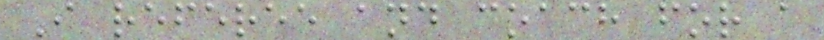I referee and coach for a
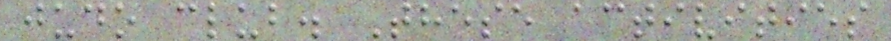judo club. These activities
